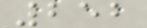252
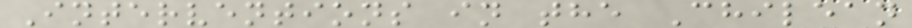Interventions in the Chilean
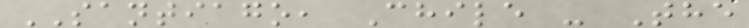SANTIAGO, Chile - The
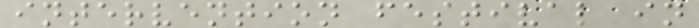intervention festival in
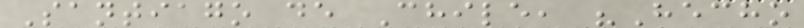Santiago de Chile, "Hecho
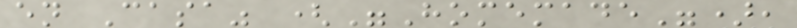en Casa" ("Homemade"),
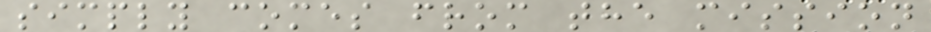simply comes from the mission
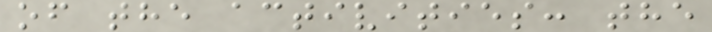of the activities: the
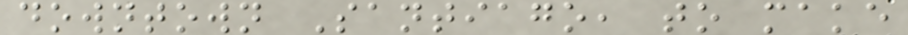downtown Santiago, to make
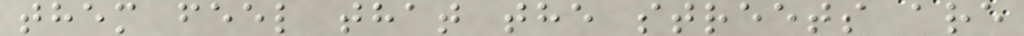them feel that the streets are
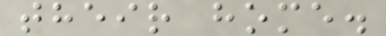their home.
